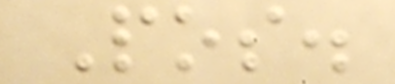Pos.
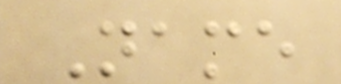Name
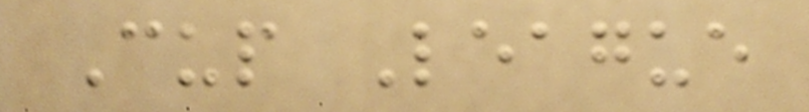Cup League
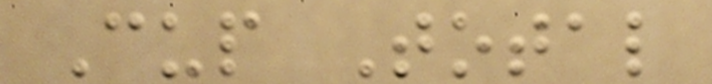Cup Total
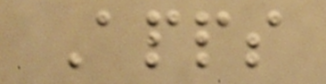Apps
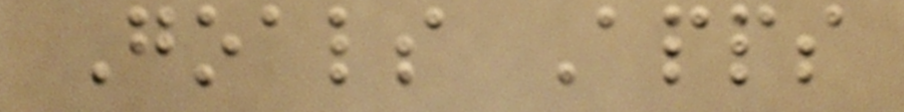Goals Apps
